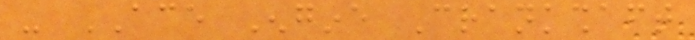- ACE Engine Crankshaft
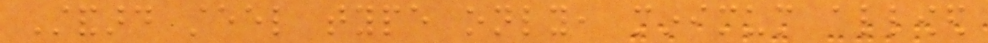Standard steel type only, minimum allowed
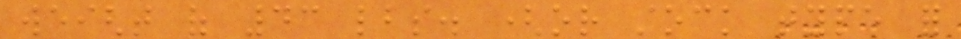weight of 43 lbs. (or stock type for
